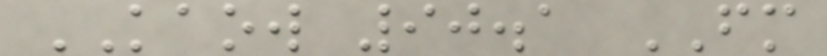KAOW 90.1 FM
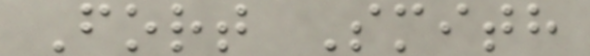Fort Smith
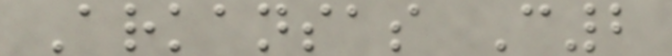Arkansas C2
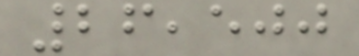26,500
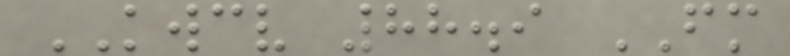KWCV 88.9 FM
